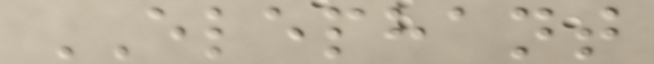ELEPHANT
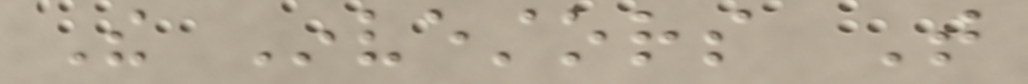The Investors That
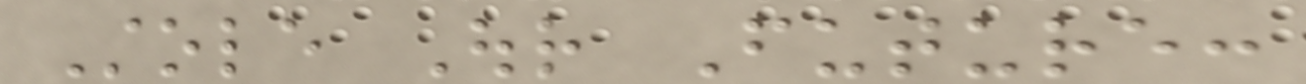Stole Our Future:
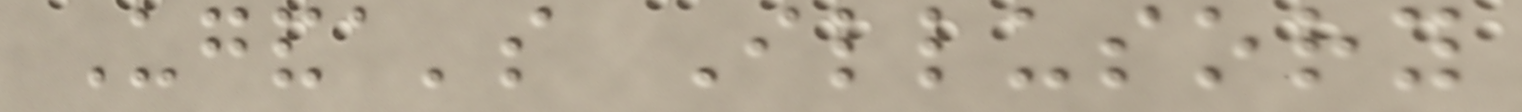Uganda's Illusory
